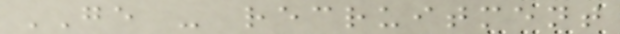GE - recruitment
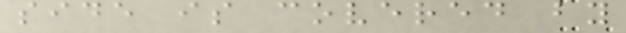side is covered by
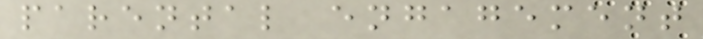parental engagement
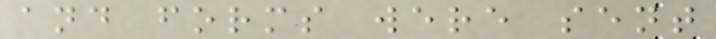and forms were sent
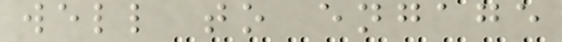well to engage
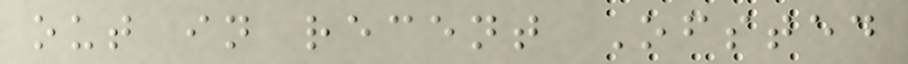out in recent Ofsted
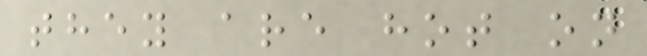they are hot on
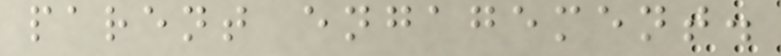parent engagement.
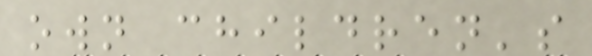own children's
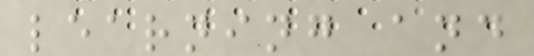learning and
